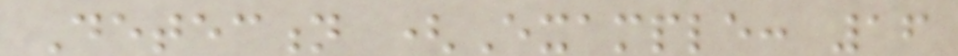Detection (Example: 16
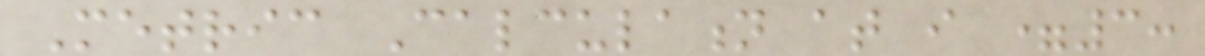Metric Calculation at i =3:
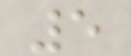5
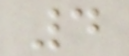4
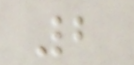2
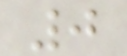0
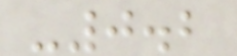-0.2
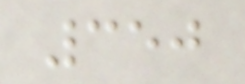350
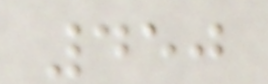450
